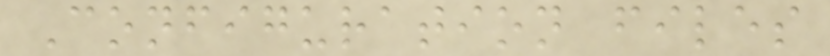Configuration files
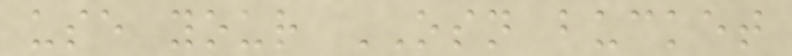use your OSN bucket
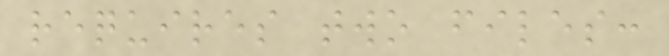requires two files:
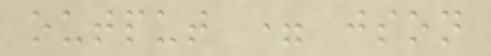output = json
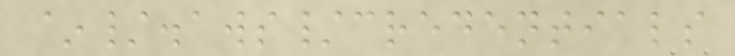~/.aws/credentials
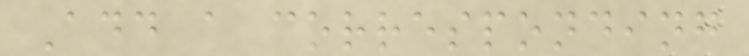Add a corresponding
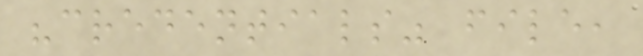"credentials" file,
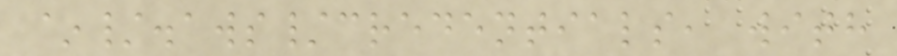~/.aws/credentials, with
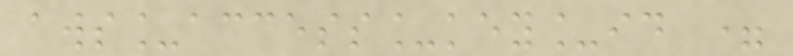aws_access_key_id =
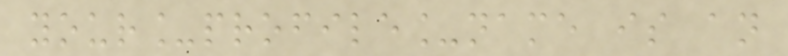your_profile_name is an
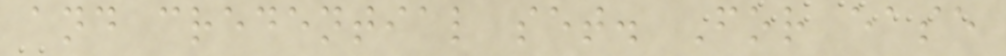and credential set. For ease
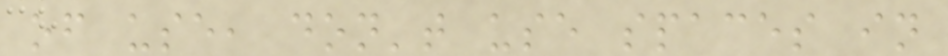of use, don't use spaces in
